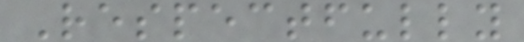Respectfully
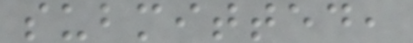submitted,
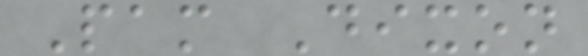Pam Dixon
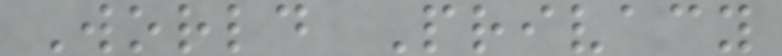World Privacy
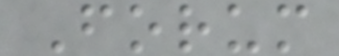Forum
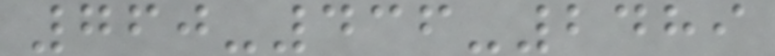760-436-2489
